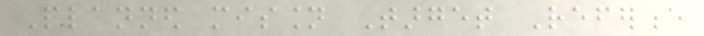Planned mission Target Reference
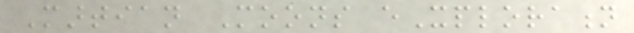Martian Moons eXploration
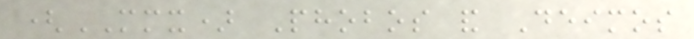(MMX) Phobos and Deimos
